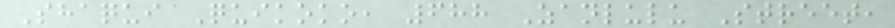Shaqui Quikoko, 688 Zanlulu Street,
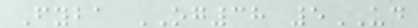Fyba OG38 5UD
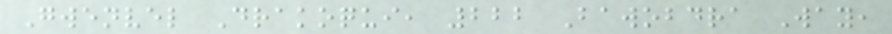Gwenvel Drakoqui, 222 Bawobdra Way,
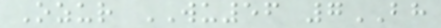Ozur WU56 7BH
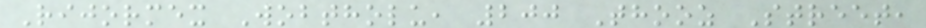Rijormex Wobtholu, 200 Thooz Street,
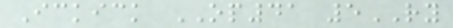Ickick OP41 5RY
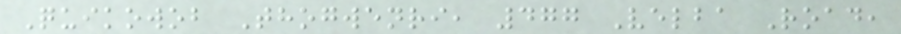Quikowob Thogwenri, 477 Velba Road,
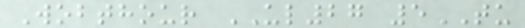Wobthour UL27 5TU
